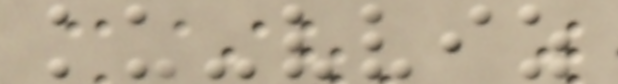ku-vviz
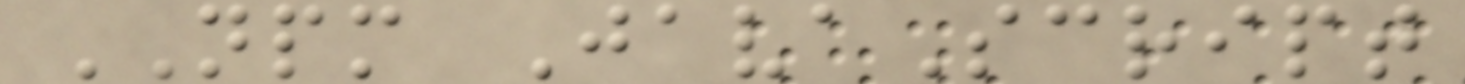NPM JavaScript
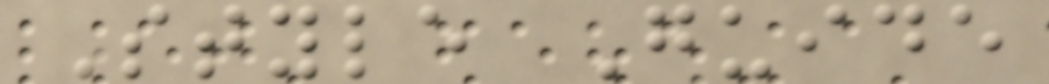Style Guide
